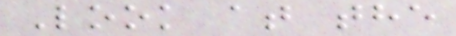Look at the
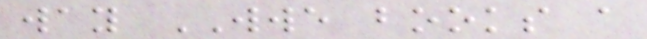way WWE books a
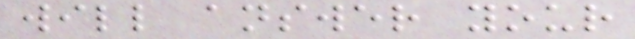will answer your
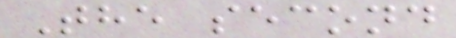The second
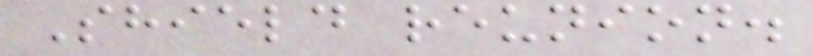Shield reunion.
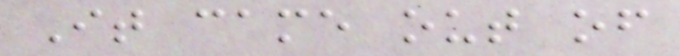It came out of
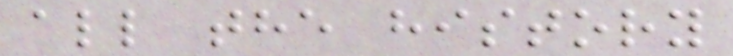all the history
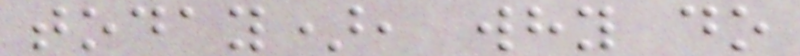today), why do
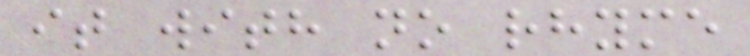it with no rhyme
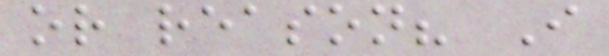or reason? I
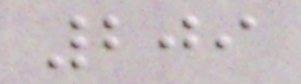209
